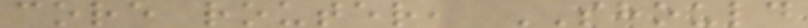core router, SHOULD
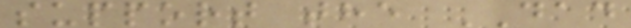support the DAD
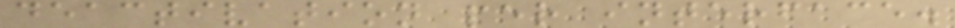deactivation per interface.
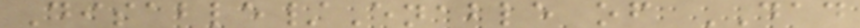Disable/Enable of DAD
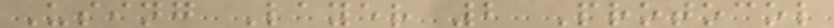Using Layer 2 Protocol
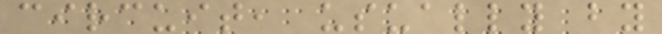circuit, usually by
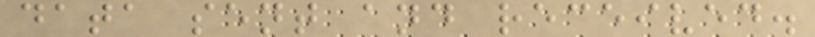data sent and received.
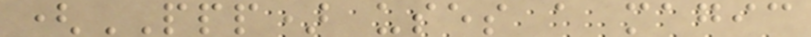(PPP) uses a magic
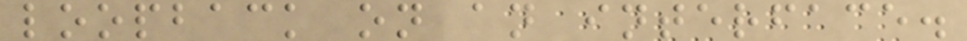loopback on an interface.
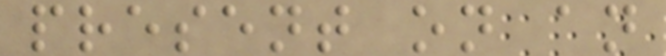present on an
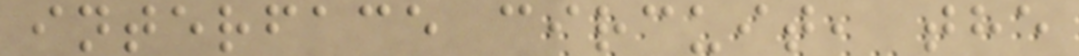interface circuit, the
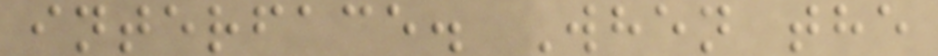interface. When the
